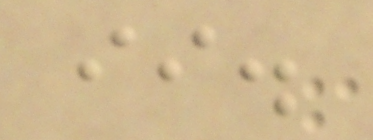ii.
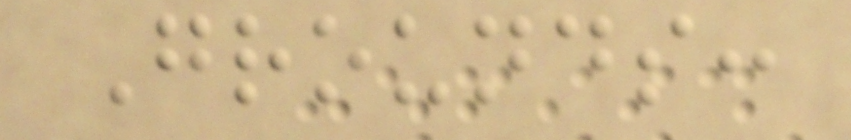Grounds:
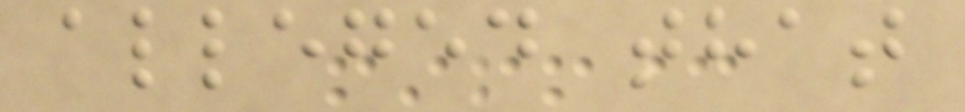alleged that
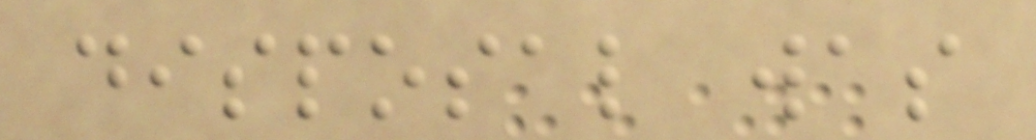disposal was
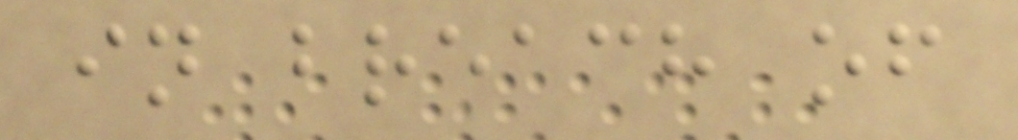in breach of
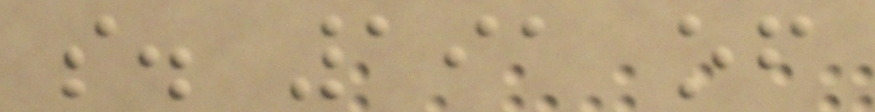s. 191 of
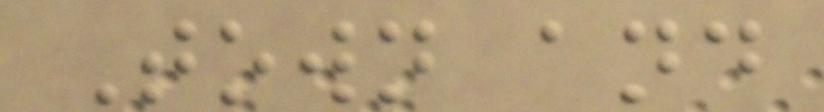Town and
